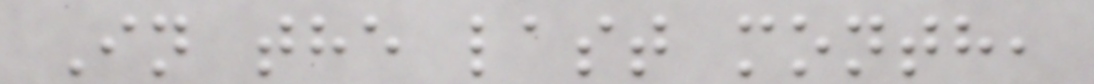In the last month,
